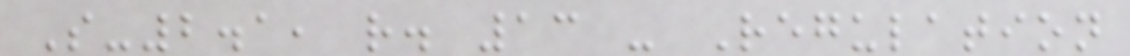S-2.1, r. 13 - Regulation
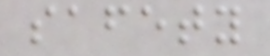safety
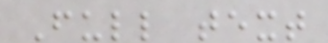Full text
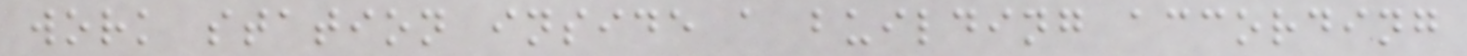work station inside a building according
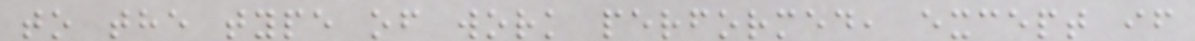to the type of work performed, except if
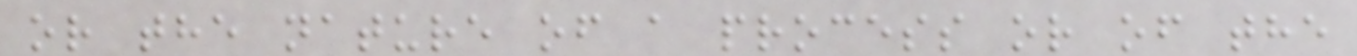or the nature of a process or of the
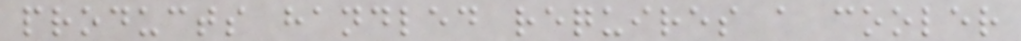products handled requires a cooler
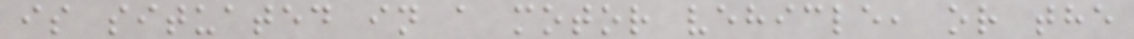is situated in a motor vehicle, or the
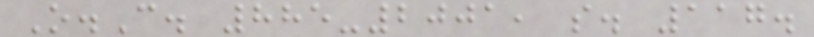O.C. 885-2001, s. 117.
